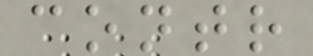contr
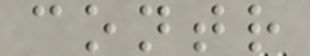contr
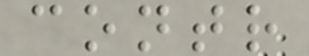contr
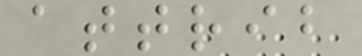attrib
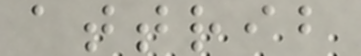attrib
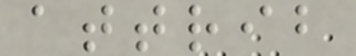attrib
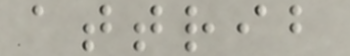attrib
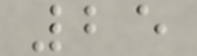25
